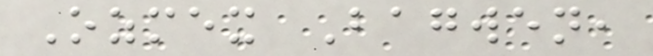Ozmex Bagwen,
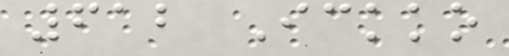612 Ickko
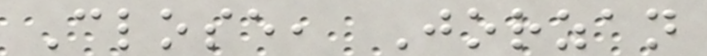Close, Jorzan
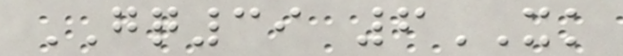GQ39 6XK
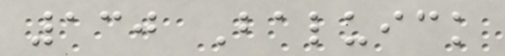130 Baluick
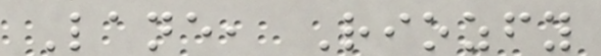Lane, Riozfy
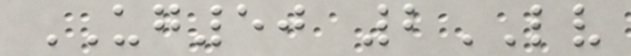UG50 2LV
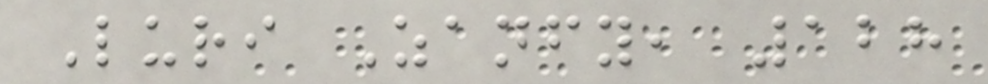Luri Zanfy, 128
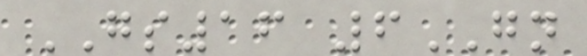GS16 6GN
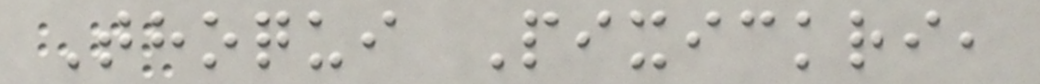Thoqui Pixickri,
